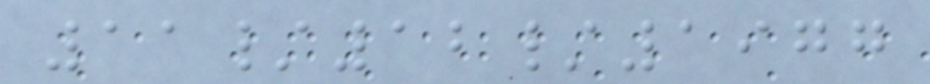11/12/1977
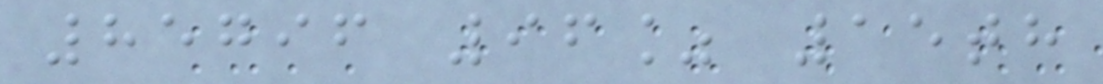85796 96% 15th
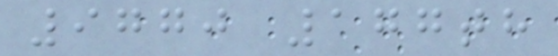9770 177th
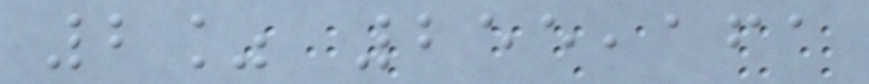2% 255,161
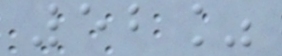52%
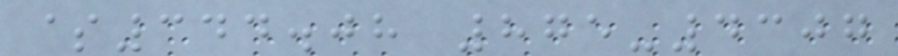$344.08 875-4307
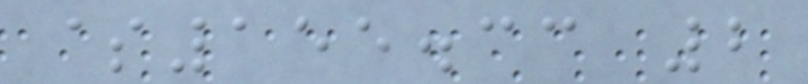$155.33 2
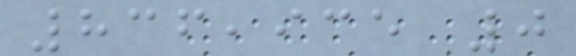836,935 0
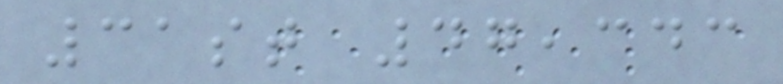31st 47,343
